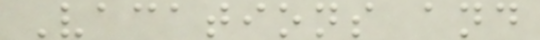Vacations and
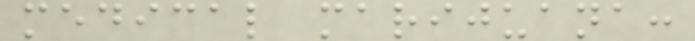medical marijuana:
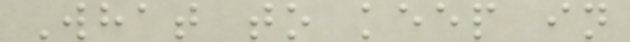What to keep in
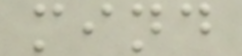mind
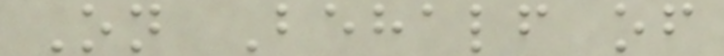On Behalf of
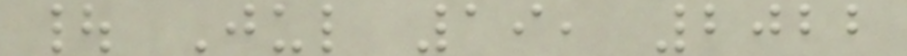| Jul 19, 2022
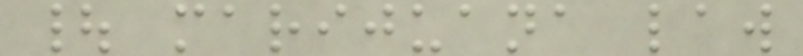| marijuana law
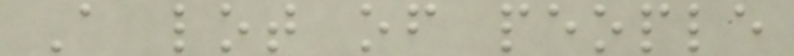A lot of people
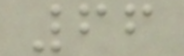66
